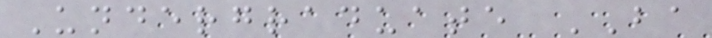Undergraduate BA
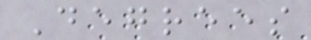Degrees
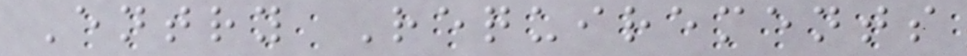Entry Requirements
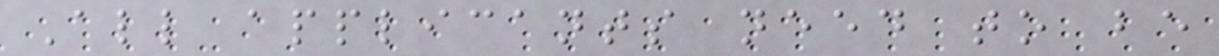All applicants need to be
